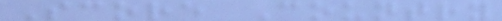Score Country
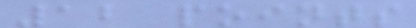12 points
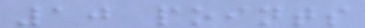10 points
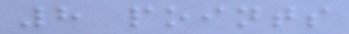8 points
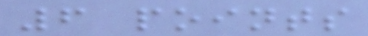6 points
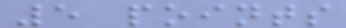5 points
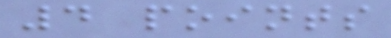4 points
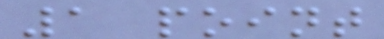1 point
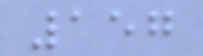157
